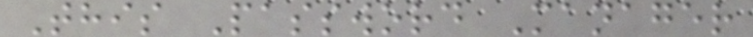This Password Manager
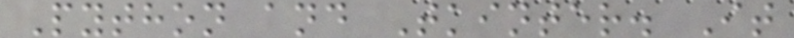Python and Tkinter. It
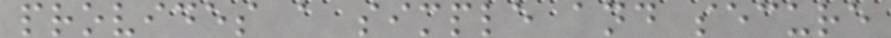provides a simple and secure
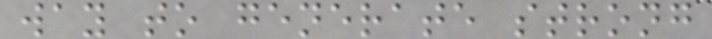way to generate strong
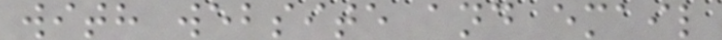with website and email
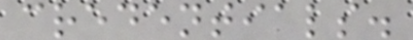credentials.
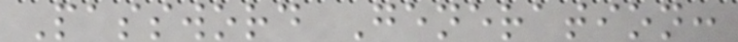Password Generation:
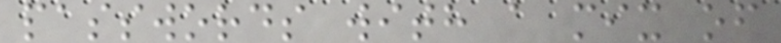passwords with a mix of
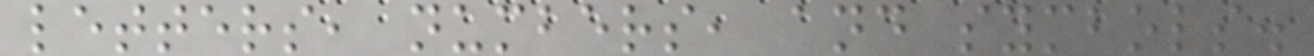letters, numbers, and symbols.
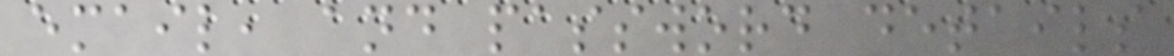email, and password details
